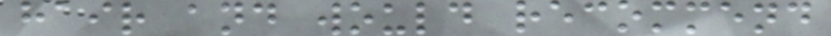hair and would recommend
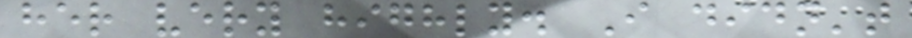her very highly. I didn't
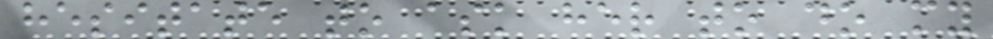hesitate to ask her to do my
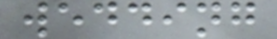wedding
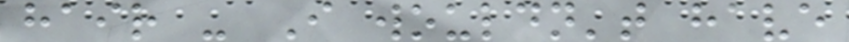hair - I wouldn't have
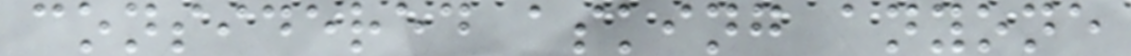considered asking anyone
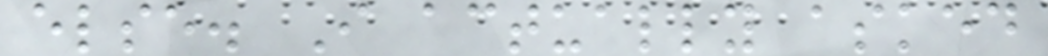else. I actually asked
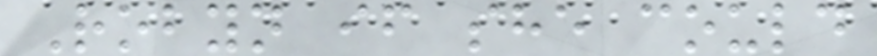Robyn if she could
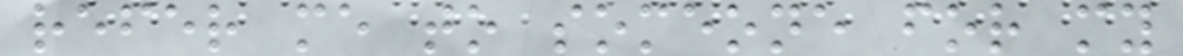refer me to someone for my
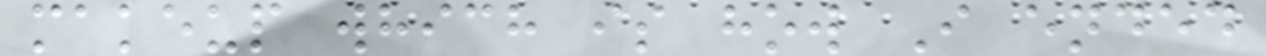makeup which is how I ended
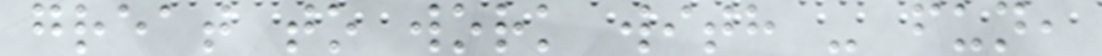great to work with - fun,
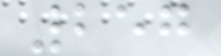257
